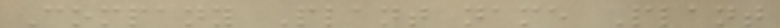Company Plant name Plant
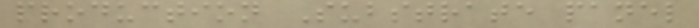production Substrate panel
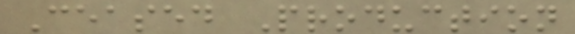Ceased Production
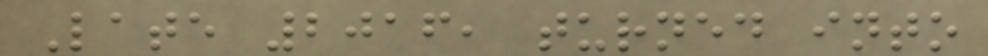Late 2016, turned into
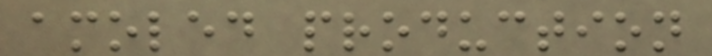amoled production
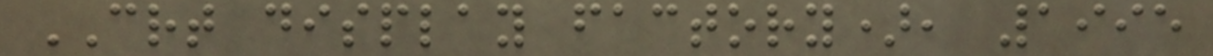CRT display factory), 1995
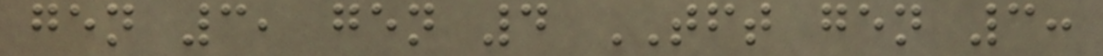gen 3, gen 4 TFT gen 3:
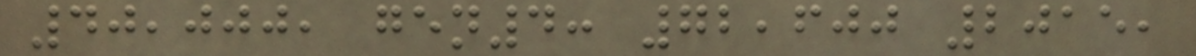40,000, gen4: 72,600 2015,
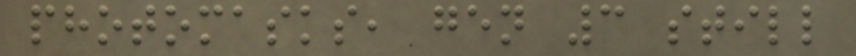photomasks, gen 3 still
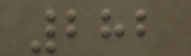282
